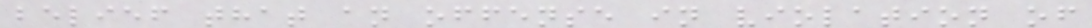belief that an offense in violation of
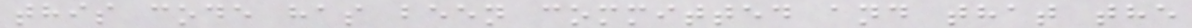this code has been committed and that the
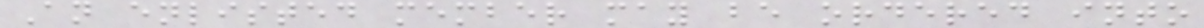An enlisted member may be ordered into
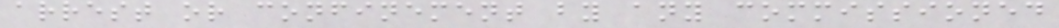arrest or confinement by any commissioned
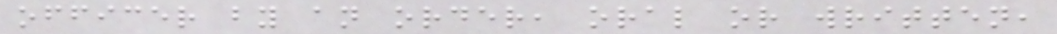officer by an order, oral or written,
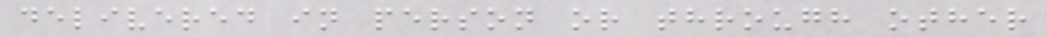delivered in person or through other
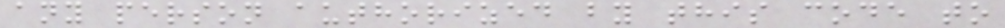any person authorized by this code to
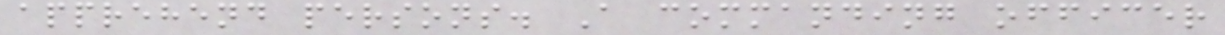apprehend persons. A commanding officer
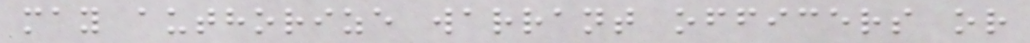may authorize warrant officers or
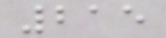215
